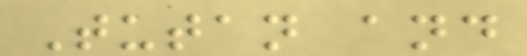Tutan and
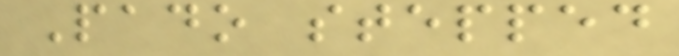Pado stepped
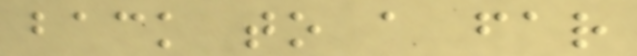back to a far
